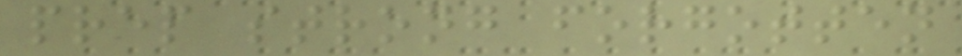prep strong forgotten
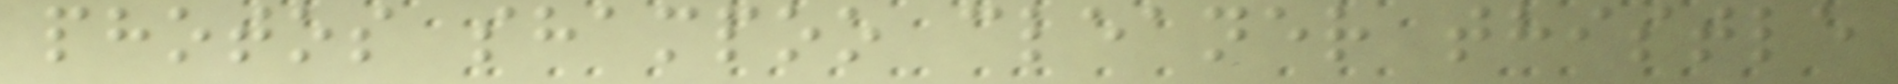photos shampoo cleaner thistle
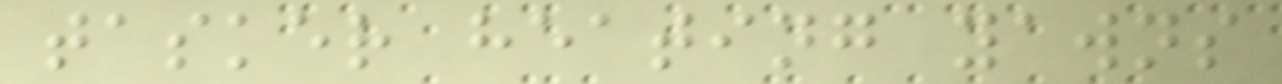tasker heating yawns
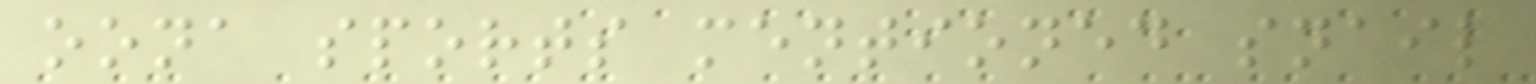oona sports mentioned snail
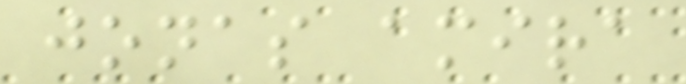jonas amira
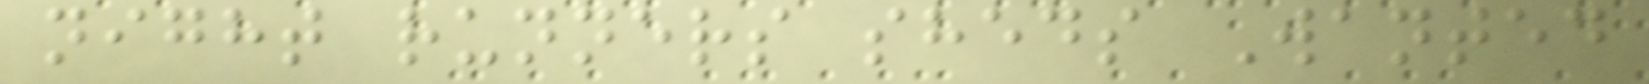night runners sheds Wanted
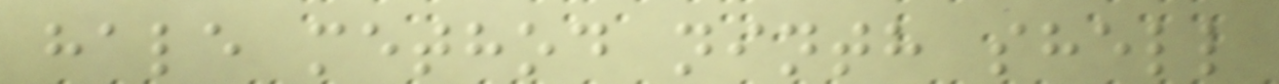hale method ninth shell
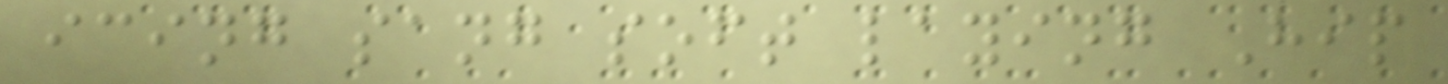icing sang soft laying Hip
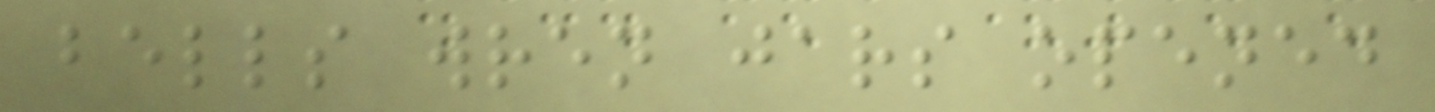bells wren jars opened
